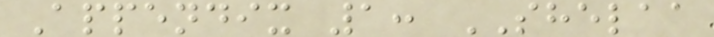Appendix 1: SHELAA
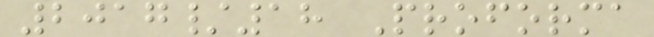2017/18 Proforma
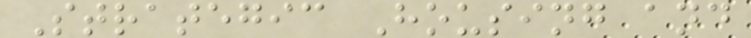Strategic Housing and
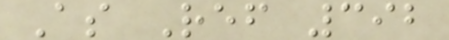As Ref 392
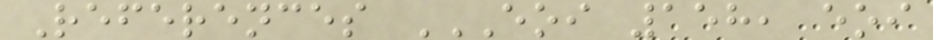References EOI 158, EOI
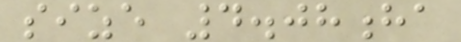size 4.08ha
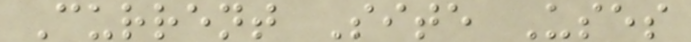Current Site Uses
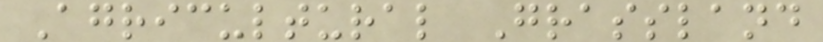Agricultural Grassland
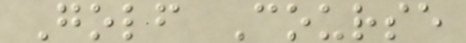Golf Course
